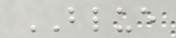BLUE
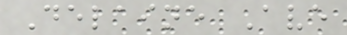Delaine Ave
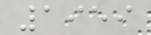1959
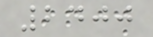2400
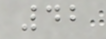42
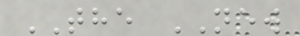THE NEW
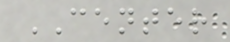CENTER
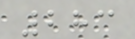283
